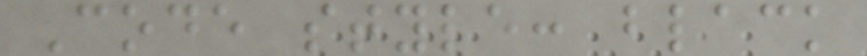Code style: black
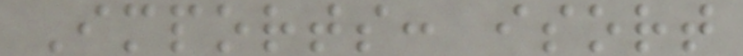Imports: isort
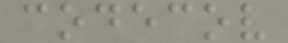codecov
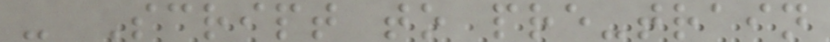- Script to pre-train
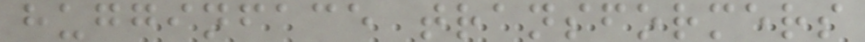hugginface transformers
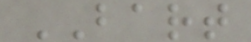BART
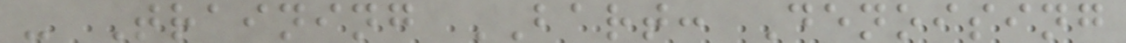- Training BART: Denoising
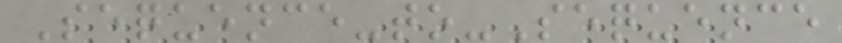Sequence-to-Sequence
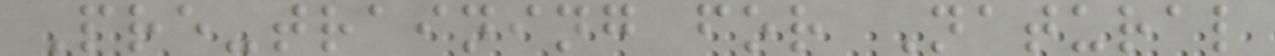Pre-training for Natural
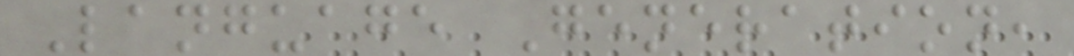Language Generation,
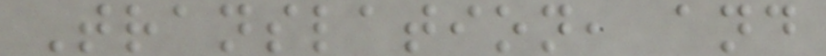Translation, and
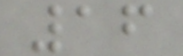16
